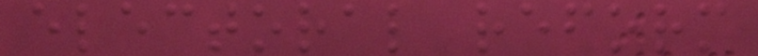electoral reform
